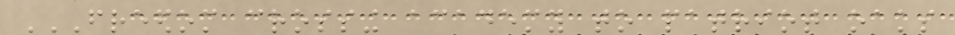FREEDOM CROSSING ACADEMY TO PATRIOT OAKS
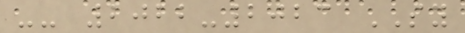-- 2022-2023 SY
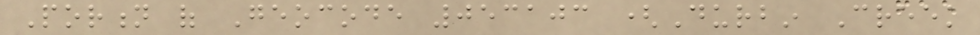Portion of Geocode 053103 (Durbin Creek
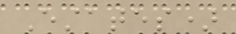Estates)
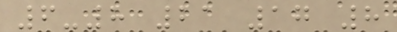6-8 21 17 8
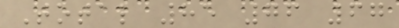Total 85 76 67
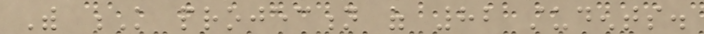With K projection of 82 students.
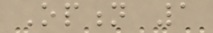Option 1
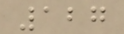127
